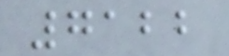7122
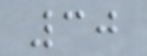30
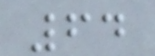64
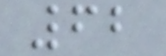62
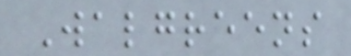Walgreens
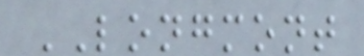LONGMONT
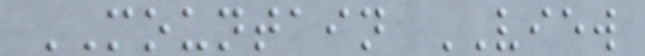MOUNTAIN VIEW
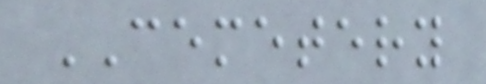CEMETERY
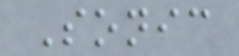Sonic
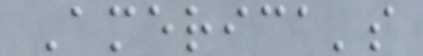America's
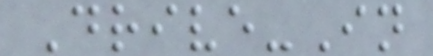Drive-In
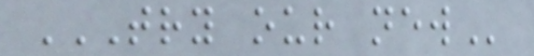TRY OUR NEW
